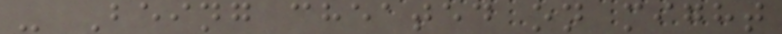- Being cheated on might
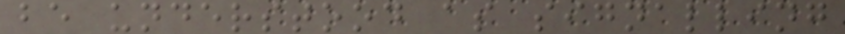be understood as signalling
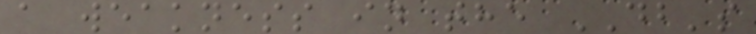a weakness in the DB's
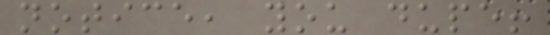notice, you dupe!
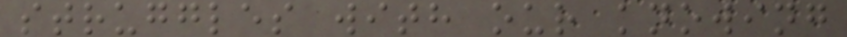struggles with our knowing
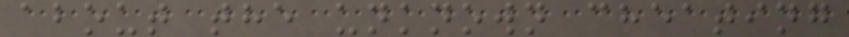about the unknown cheating
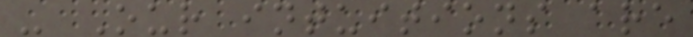- Our intuitions are
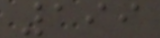199
